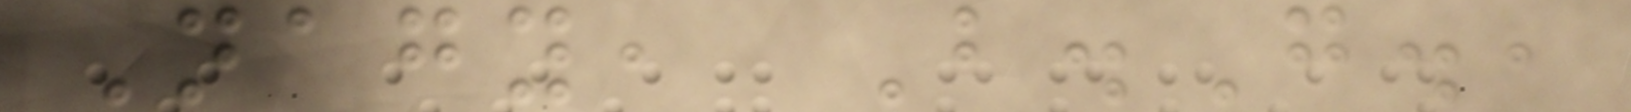Nagy, B.G.,
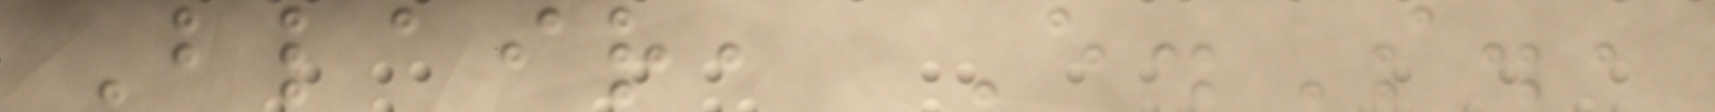Blair, E.S.,
